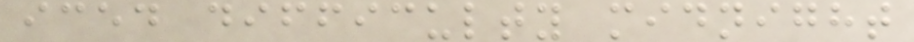iced difficulty midnight
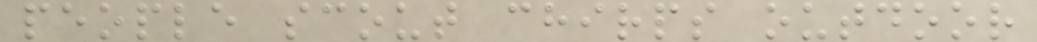people scout chirps outdoor
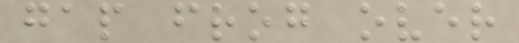gap frog over
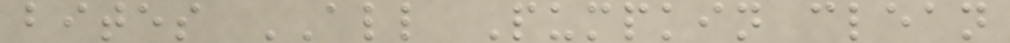bites ALL Pumpkin clean
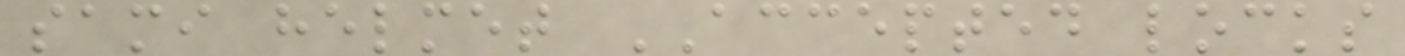sami helmet ACCEPTED locks
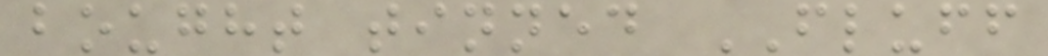bought tinned FLUFF
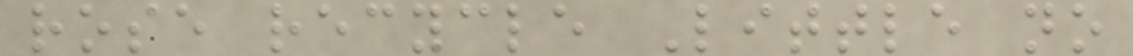rose recycle Little no
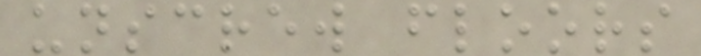unscrew floors
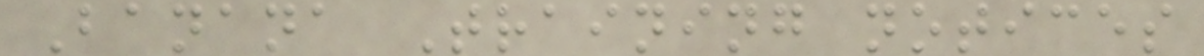Banana Training notices
